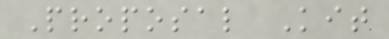Proposal Kit
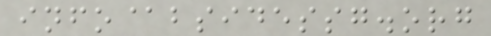info@bsidessg.org
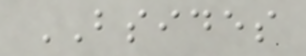BSIDES
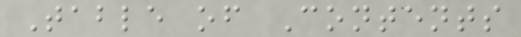Table of Contents
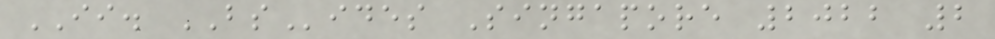II. BSides Singapore 2022 2
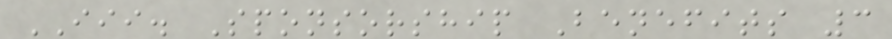III. Sponsorship Benefits 3
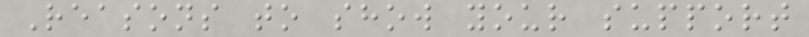Reasons to show your support
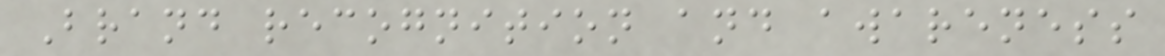Brand recognition and awareness
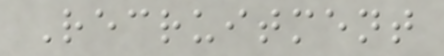Recruitment
